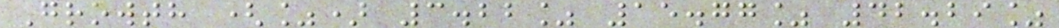Growth (%) 3.22% 15.77% 42.29%
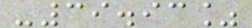-39.93%
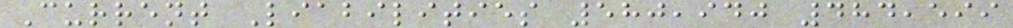Current Liabilities 580,940 484,599
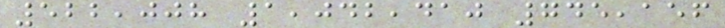522,008 1,042,410 745,156
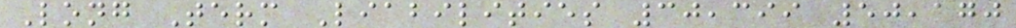Long Term Liabilities 30,399 50,170
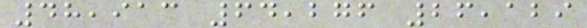48,913 64,276 26,129
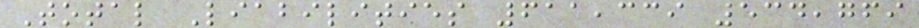Total Liabilities 611,339 534,769
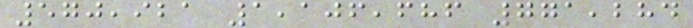570,921 1,106,686 771,284
